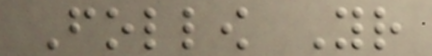Follow Your
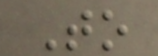To
